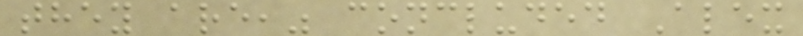they are," concluded Alex
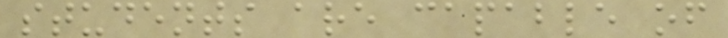students are capable of
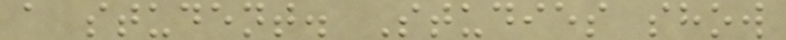a student. Studies show
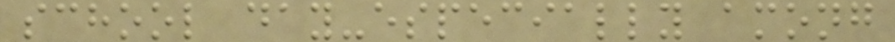school day-especially among
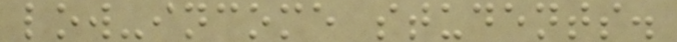low-income students.
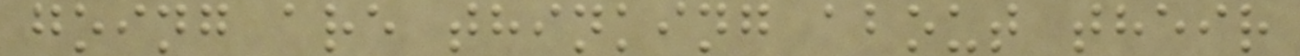going are thinking about their
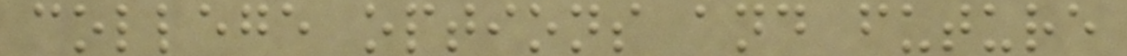college options and future
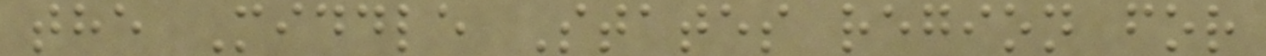the Middle States region for
